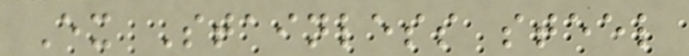Ex Stainless steel
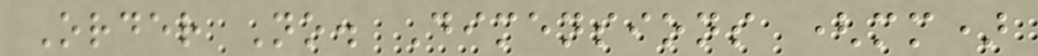Order No. Dimensions (mm)
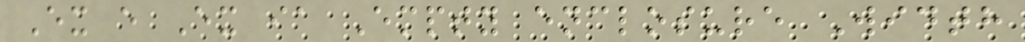Ex e Ex ia Empty enclosure Width
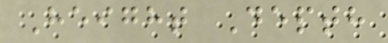Height Depth
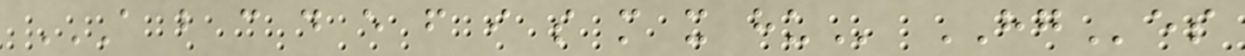A B C D E F I S M X HU HGes
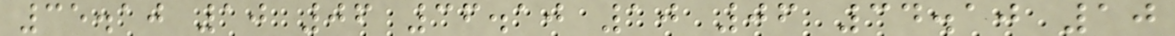35.10 10 06 36.10 10 06 34.10 10
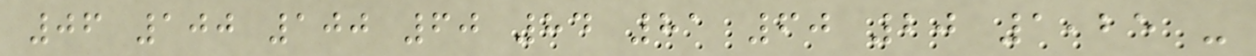06 100 100 60 84 81 60 20 1,25 -
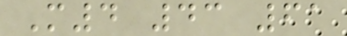M4 43 61
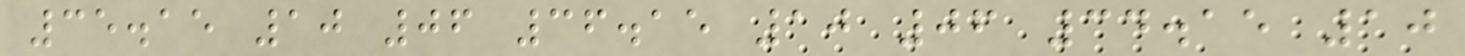35.15 10 06 36.15 10 06 34.15 10
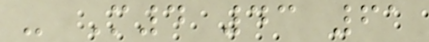- M4 43 61
